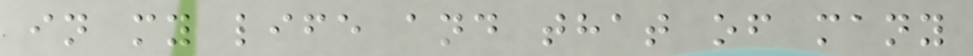in my life and that of many
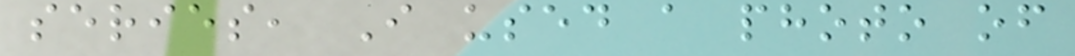series, I used a photo of
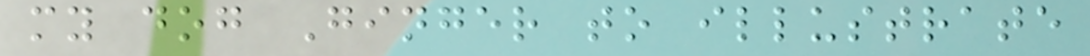my dog Ginger to illustrate
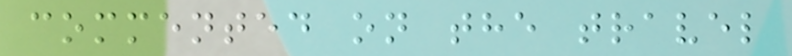commented on the travel
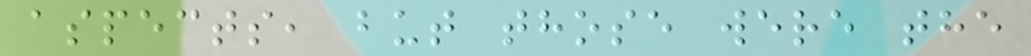aspects, but those were the
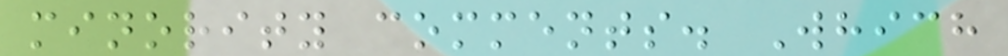minority comments. Which
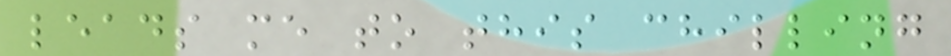leads me to this chilling
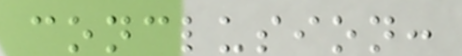conclusion:
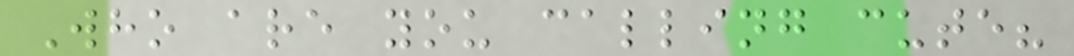Who are you calling cute?
